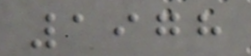1978
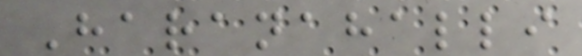Haranahalli
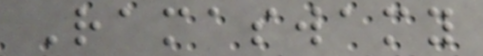Ramaswamy
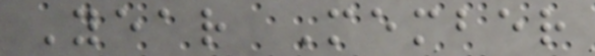Year Member
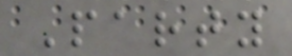Party
